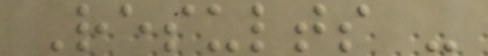Results -
